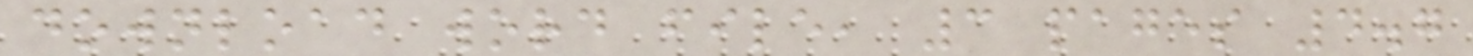download word file, 3 pages 4.7
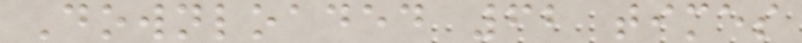Downloaded 62 times
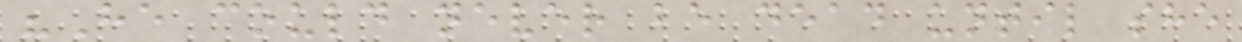"He could never be dead until she
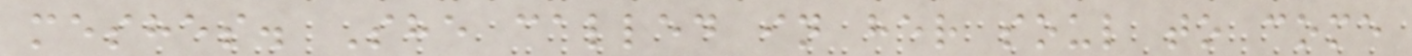meshes. She called in her soul to come
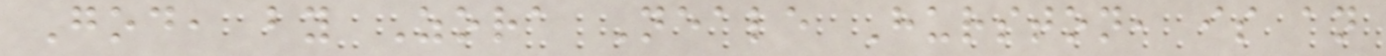God, by Zora Neale Hurston, is an
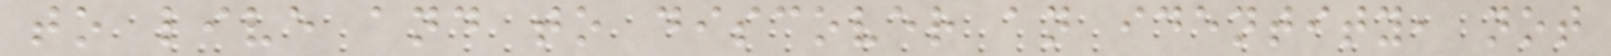to live and to discover an identity, not
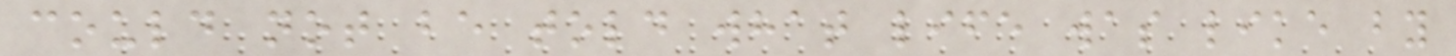could not be told what life was like by
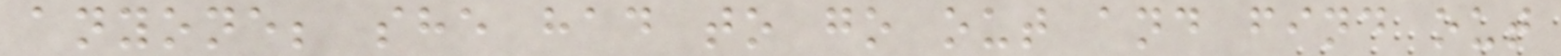anyone; she had to go out and find out
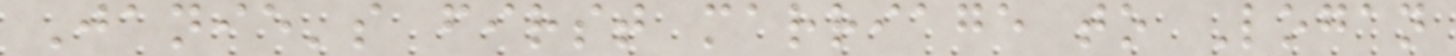Janie's first marriage to Logan
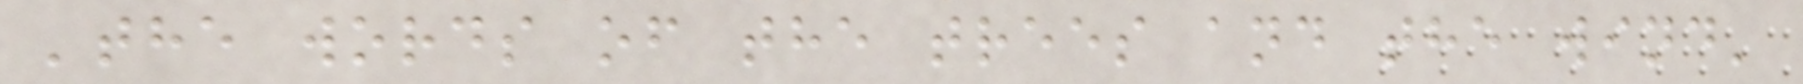'the words of the trees and the wind'
